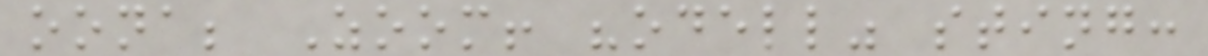oona; Zoom! "odell" sting:
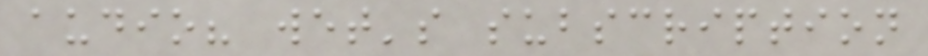audio? wet's subscription
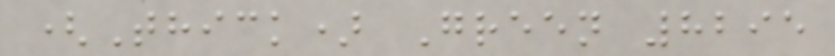(Thick) Green 8295
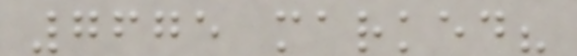7675 marked?
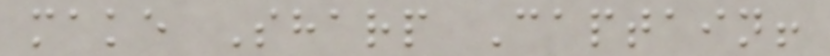make Sharp Captain!
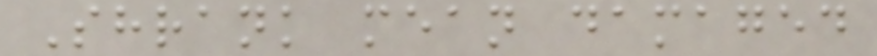Shrank mean damaged
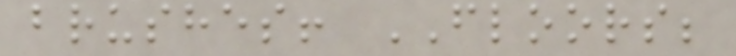brushes! FLOORS;
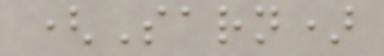(Sarn)
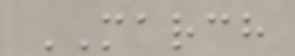MARCH
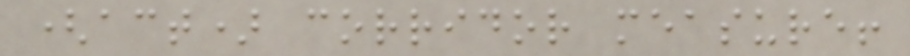(act) corridor measure!
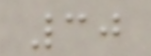30
